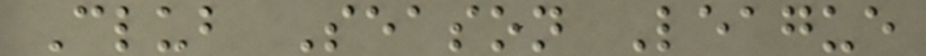Club Season League
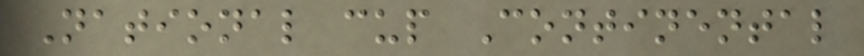National cup Continental
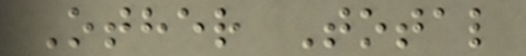Other Total
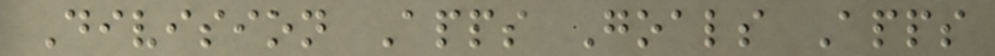Division Apps Goals Apps
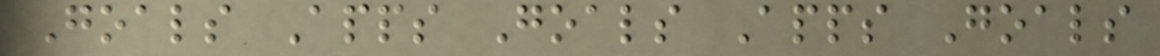Goals Apps Goals Apps Goals
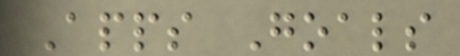Apps Goals
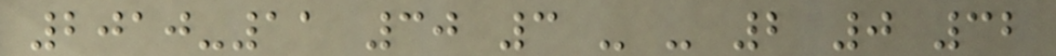2010-11 30 3 - - 2 0 32
